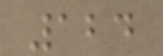124
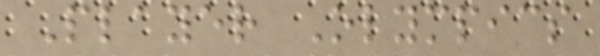Player Olympics
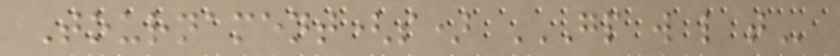Tournament(s) GP W L T
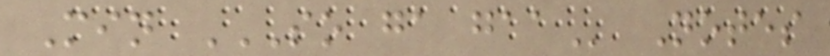Min SO GA GAA Notes
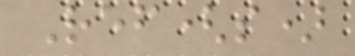Ref(s)
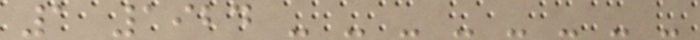1 1924 - - - - - - - -
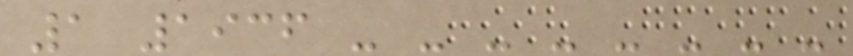1 1936 - - - - - - - -
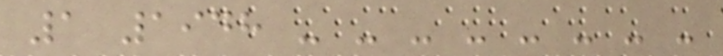1 1948 - - - - - - - -
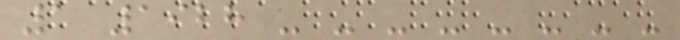1 1928 - - - - - - - -
